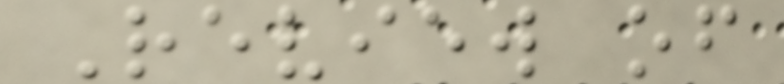Review of
